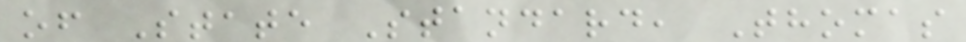of State Standard, Thomas
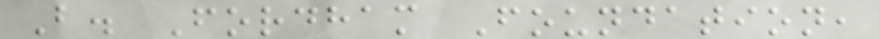B. Fordham Foundation,
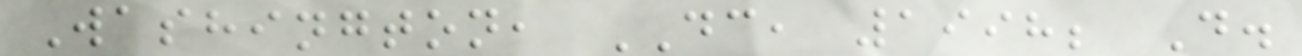Washington, DC, 1998; D.
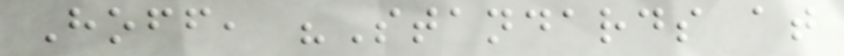Hoff, "Standards at
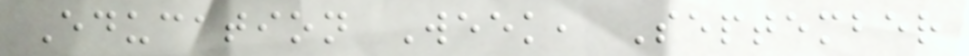Education Week, September
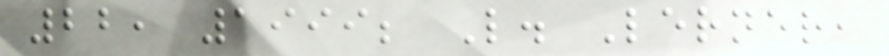22, 1999; L. Lerner,
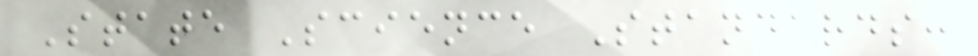State Science Standards:
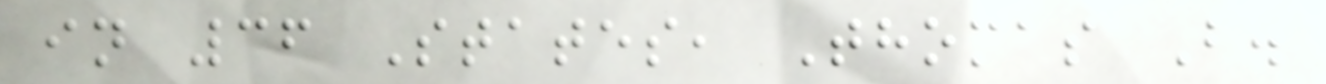in 36 States, Thomas B.
